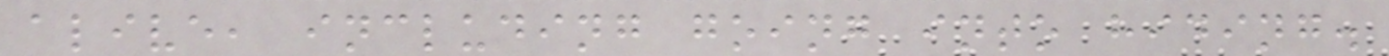alive, including going into hiding.
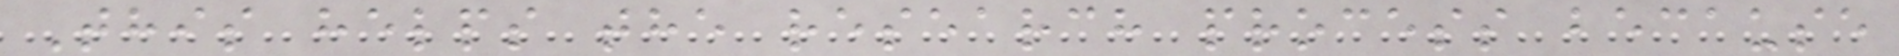This helps the research process because
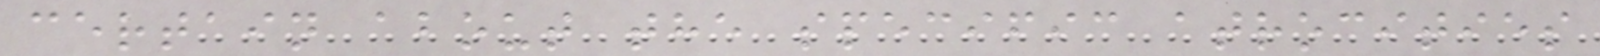certain about the specific atrocities
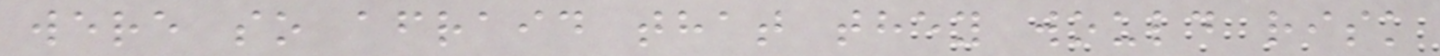were so afraid that they would risk
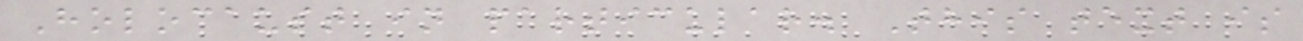Holocaust in particular. This text is
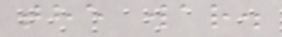the war.
